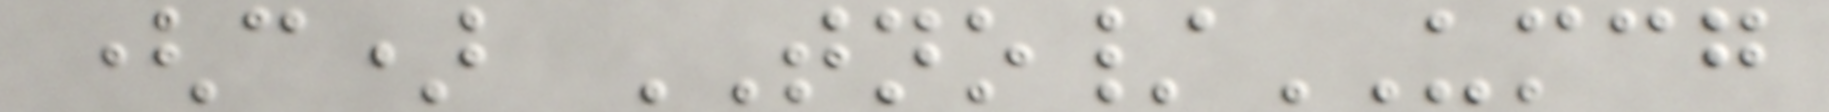(c) TNO/UMCG
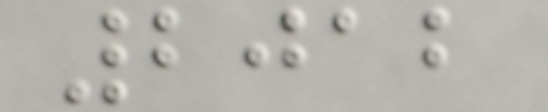2012
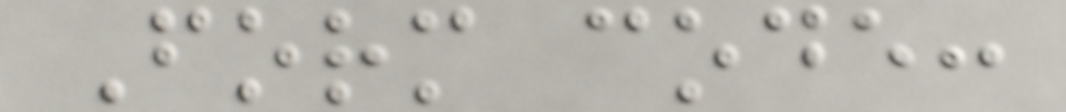Form code:
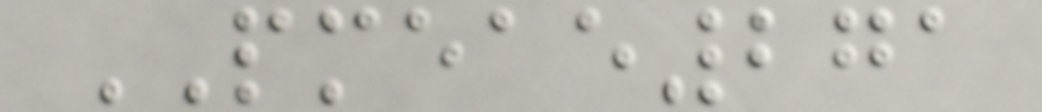PMEAE271
